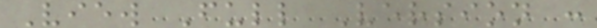View Full Version :
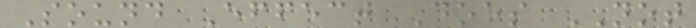Sound Effect Does NOT
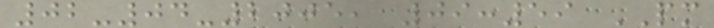02-04-2005, 09:59 PM
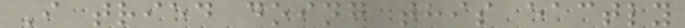I tried doing this eactly
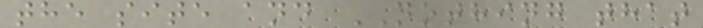the site and NOTHING that
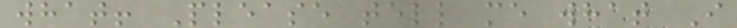what! Please tell me what I
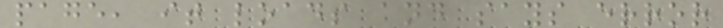page, it loads and says error
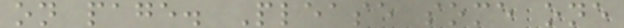on page. Please some one
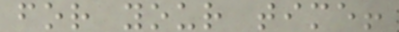for your time!
